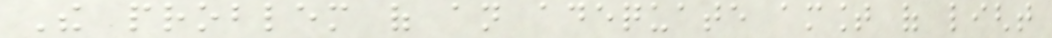The problem of an adequate amount of light
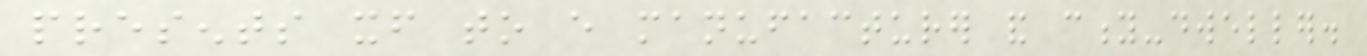presents itself to every manufacturer and city-dweller.
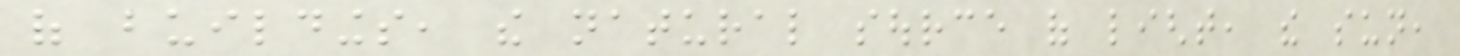of buildings, the natural source of light, the sun,
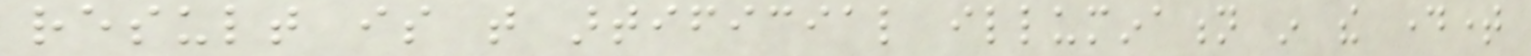result is that artificial illumination in the daytime
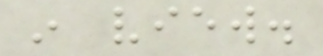in view.
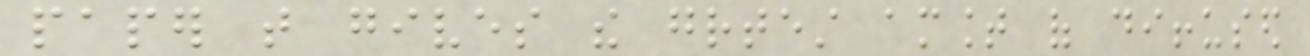paper that gives the greatest amount of diffused
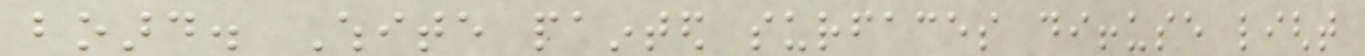board. White painted surfaces diffuse light
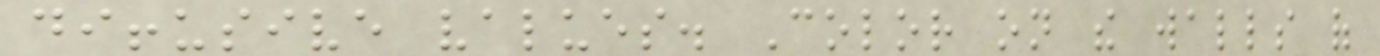diffusive values. Color on the walls of
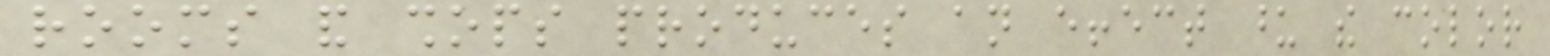rooms and shops produces an effect upon the color
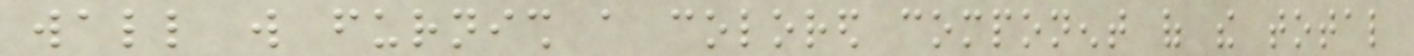wall will furnish a colored component of the total
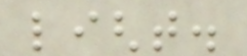light.
